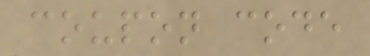coupon code
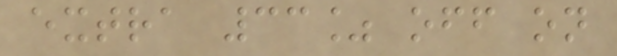extra 33% off on
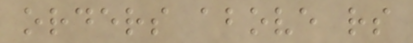orders above rs
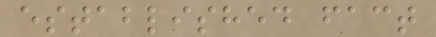established fact
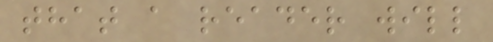that a reader will
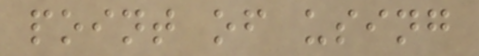point of using
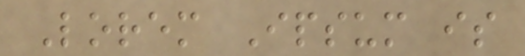Lorem Ipsum is
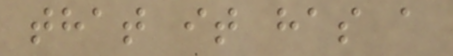that it has a
